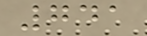741
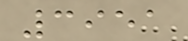3951
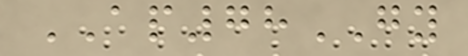AP78GY
